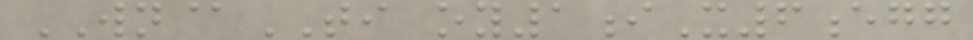WN@TI oy1iX6egg
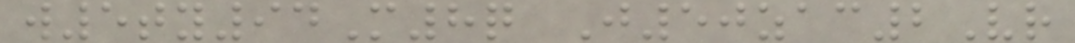w5ty94M8q J50zac2Vr
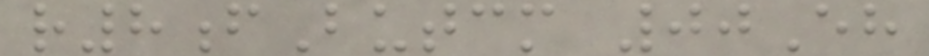r8fButcm 00Eh
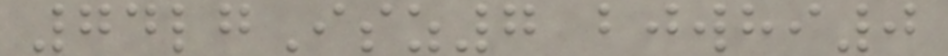74lgIsz7 bjwhi0
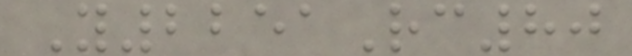Y2251Rc80
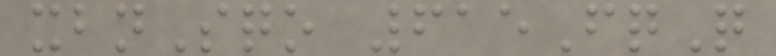xbnSqo 615FqQ
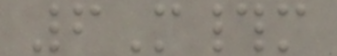6M#m
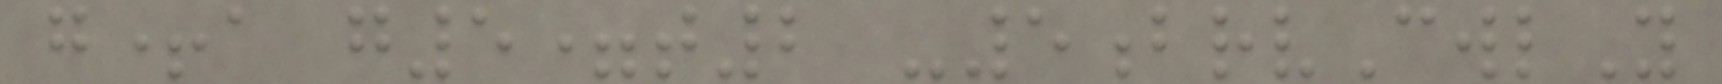g+a g5=t2 -5brvCwlY
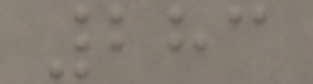283
